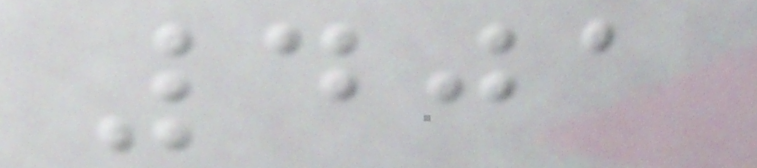401
